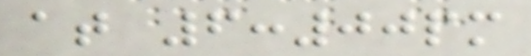at 6:00pm
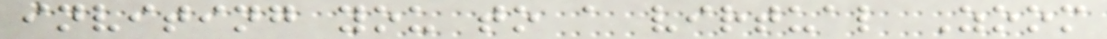inviting you to a virtual Zoom
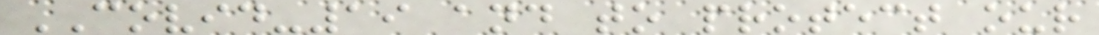COVID-19 and to protect our
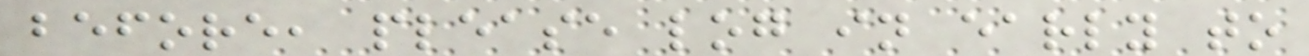before, please log in early to
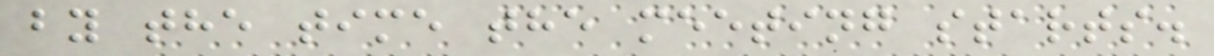by the time the meeting starts.
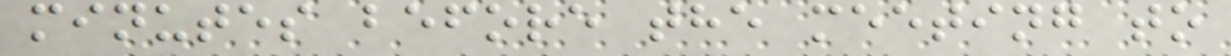minutes before the meeting to
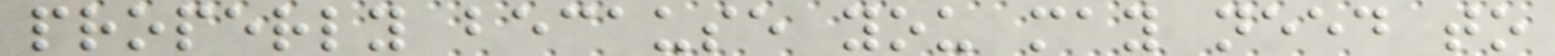properly because you may need to
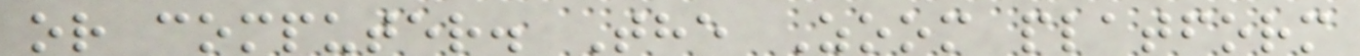or computer. The Zoom platform
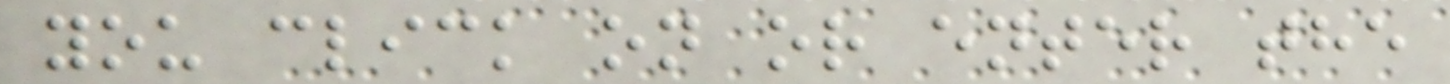you click on or enter the
